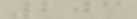203
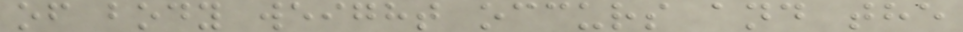of body weight occurs and the
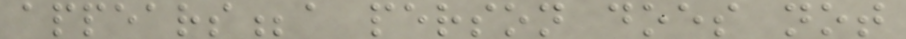appears;a person does not
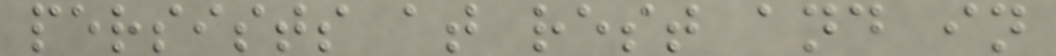persists at rest and in
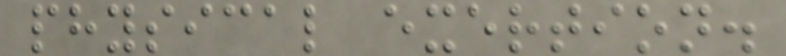physical exertion.
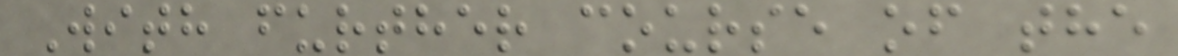With further course of the
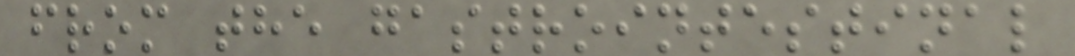from the gastrointestinal
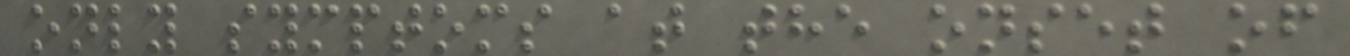only symptoms at the onset of
